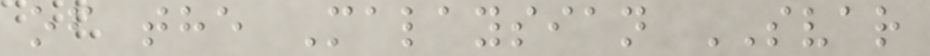of the Malaysian SVAR
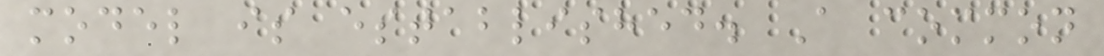model is established. A common
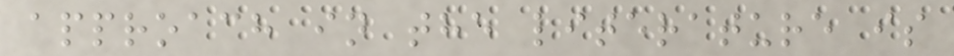approach in the literature is
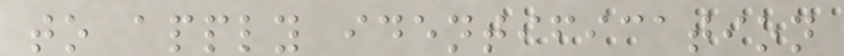to apply identification
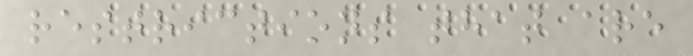restrictions that are
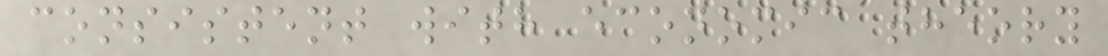consistent with economic theory
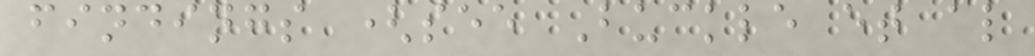findings (see Buckle et al
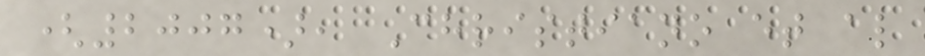(2007), Christiano et al
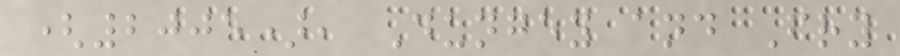(2005), Dungey and Fry
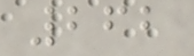262
